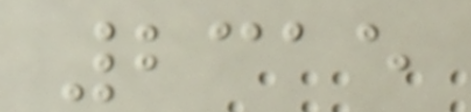2315
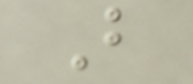B
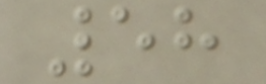58
